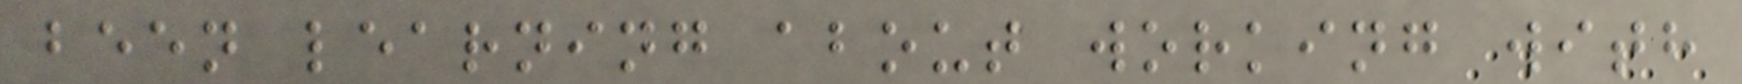been learning about working with
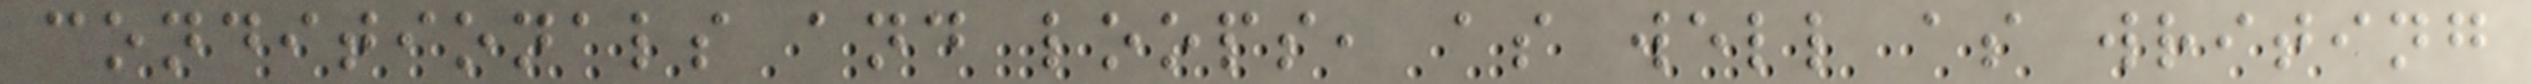conditionals and loops, as well as writing
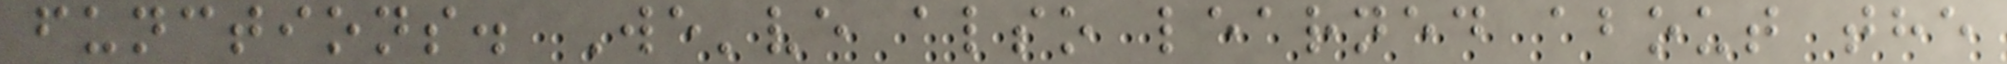functions. We've also learned about the
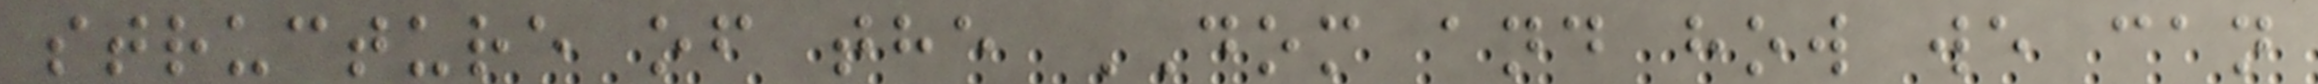structure of the DOM and how we can
